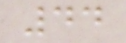44
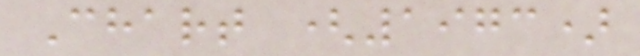Chart (1973)
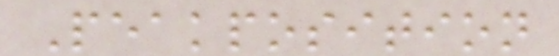Peakposition
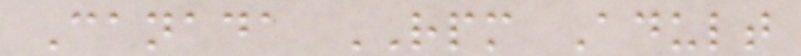Canada RPM Adult
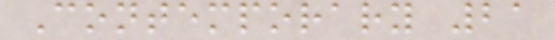Contemporary 21
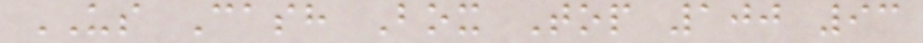US Cash Box Top 100 93
